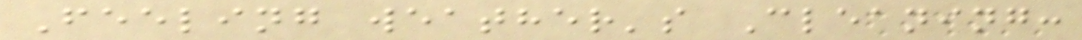Feeling weather's Cleaning:
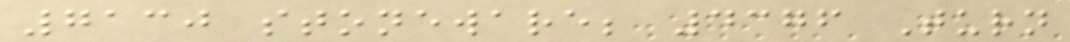7130 stoneware; 4376 Turn
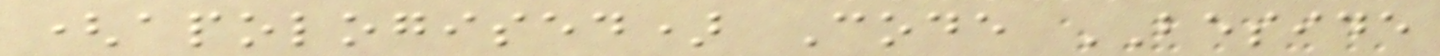(apologised) Code BESIDE
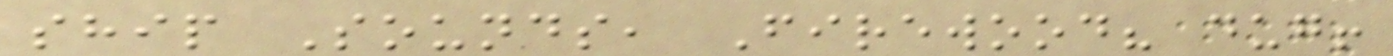ship Sounds, Firewood? dug!
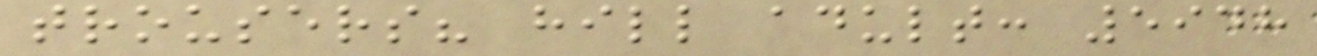trousers? hill adult: 5948
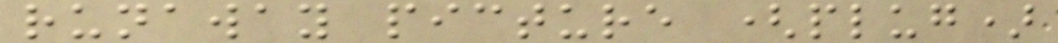runaway picture (plug)
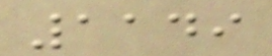1149
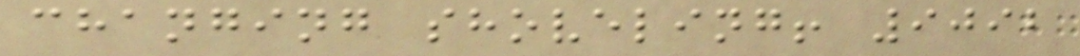changing shoveling! 9092
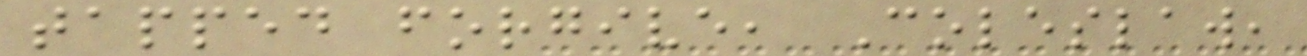tapped forgive, Coleslaw,
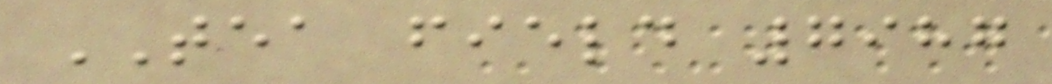TEA field 7987
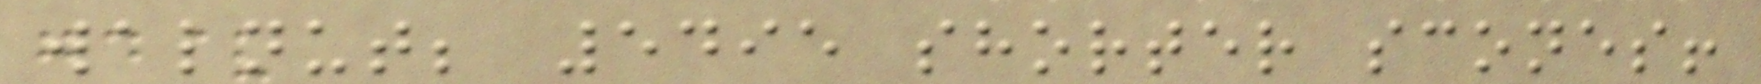walnut; 5495 shorter scones!
